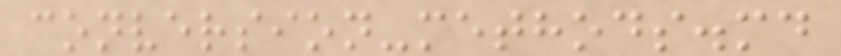conversion-methods.md
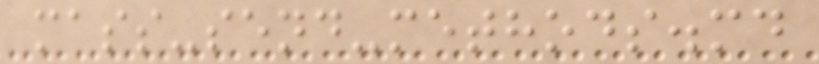mass-send-methods.md
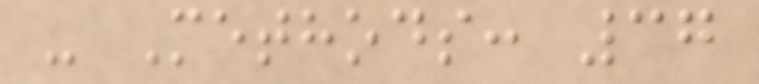- Methods: 37
